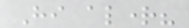Hi alright?
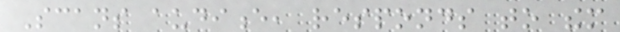Scans audience, responds to them
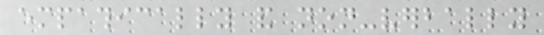empathically and non-verbally
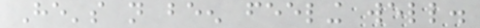He's not been feeling well.
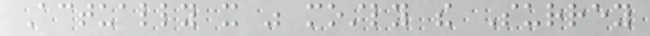Actually it was mostly the Surrey
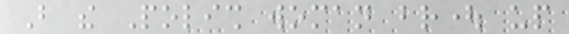But the Polish woman brought up
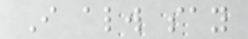I always say
